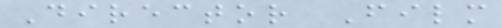Director Film
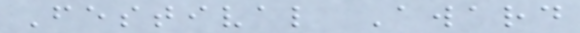Festival Award
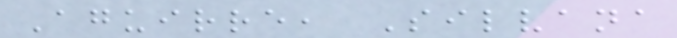Aguirre, Silvana
